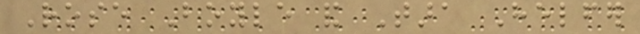Rose Boyle and Tara Helfer
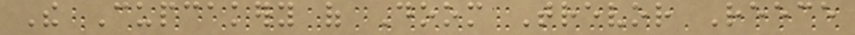The Cupcakery of Doom Trevor Reece
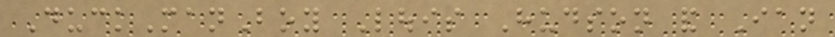DuckManBoy Louis Hudson and Ian
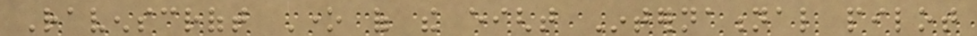Ravenscroft One of the eight International pilot
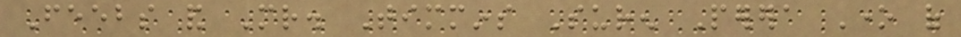Feebs and Mr. Timmins Suren Perera One of
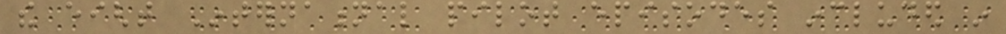the eight International pilot episodes included in
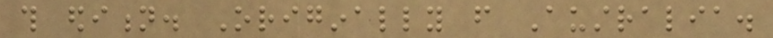this edition. Originally from Australia.
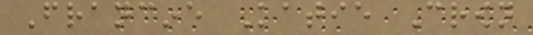Francine Katie Crown
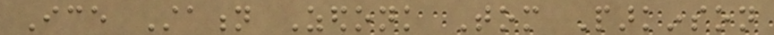Ice Station Zedonk Tom Parkinson
